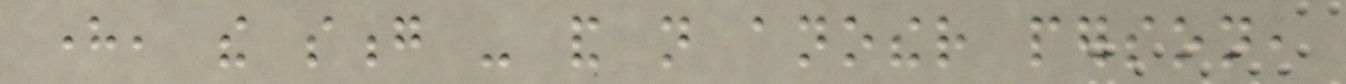here, the song - and not another person,
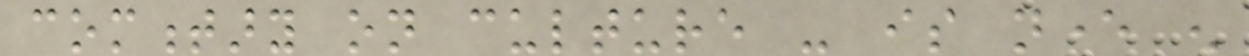commentary on culture - is never enough
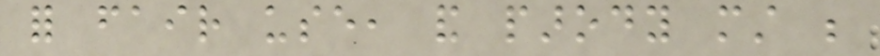for fair use, and parody must be
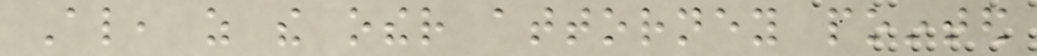Also, as the other attorney pointed
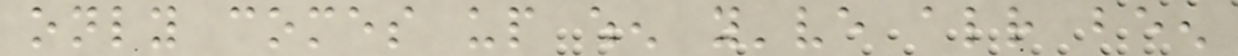only comes up when you've already been
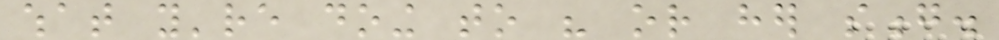what you're doing to his or her song.
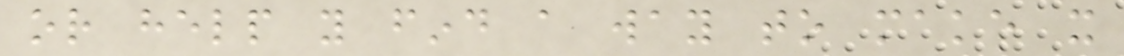or help you find a way to make it
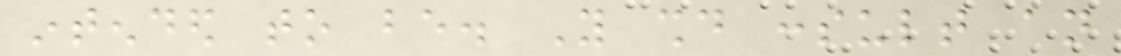intended to be. You should consult an
